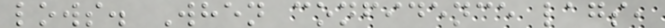lows. When confidence lags,
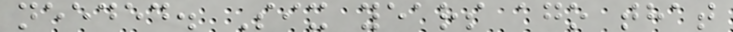needed. Six years ago that
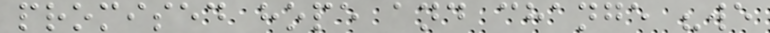promised hope and change "we
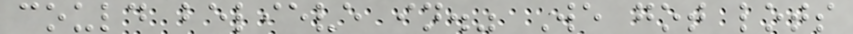could believe in." We got lots
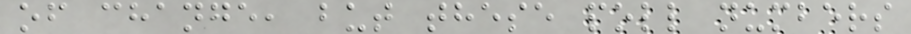of change, but these poll numbers
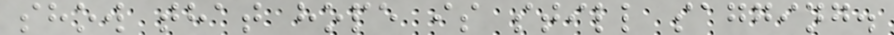show that hope is still sagging.
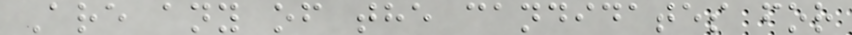Are any of the candidates for
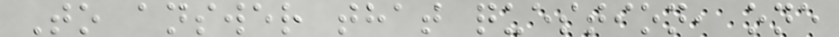To answer that question, one
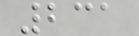231
